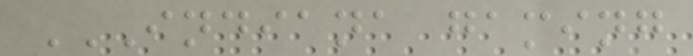INDIANA GAMING
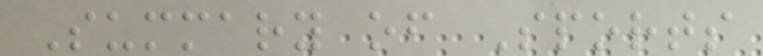Summary of Sports
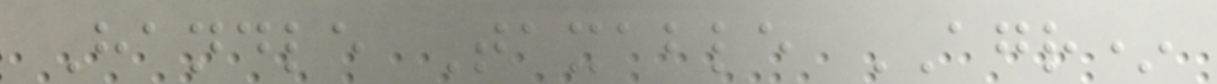Handle Taxable AGR*
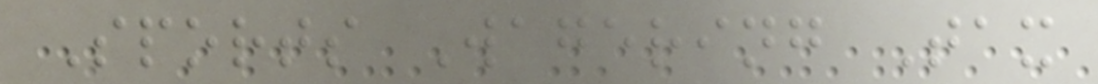Sports Wagering Tax
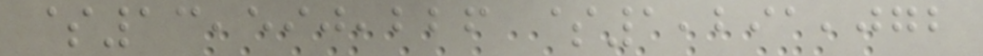$13,590,226 $1,291,072
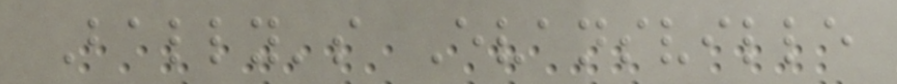Bally's Evansville
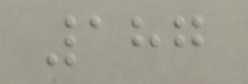187
